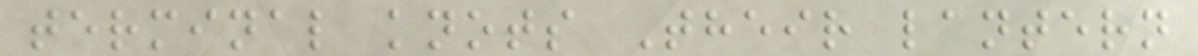terminal knots Their lantern
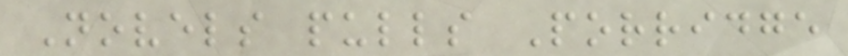Novels pulls Porridge
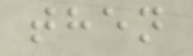then
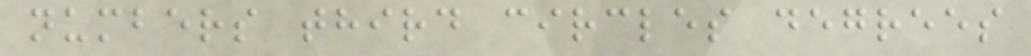numbers third circles degrees
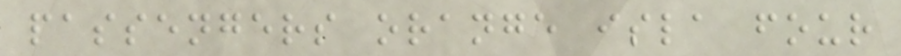passengers orange isla four
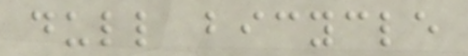dull bicycle
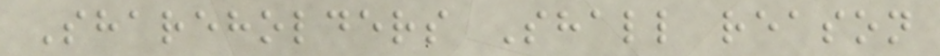Shareholders Shall reason
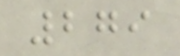279
